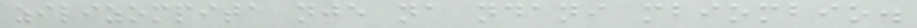zilizompita nje na ndani mbiombio.
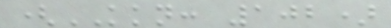(KKN: 102)
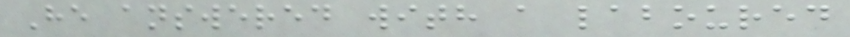He answered with a laboured
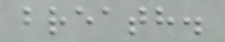breath.
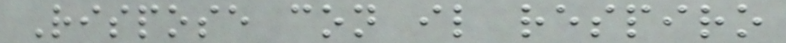Rispose con il respiro
